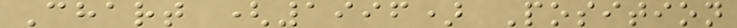Chart (1996) Position
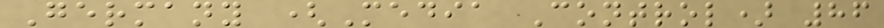Germany (Media Control) 86
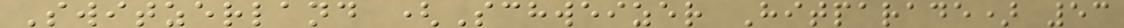Switzerland (Schweizer Hitparade) 53
